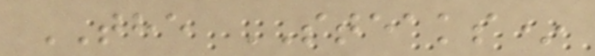THE STEAKS*
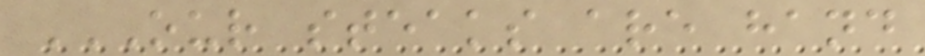OUR STEAKS ARE HAND
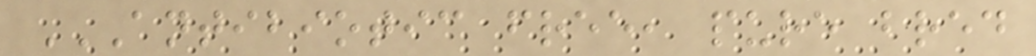ANTIBIOTIC FREE, PURE BRED
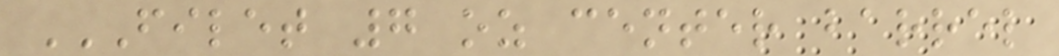FILET 7 OZ CENTER BARREL
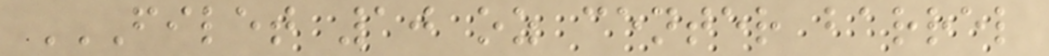FILET 10 OZ CENTER BARREL
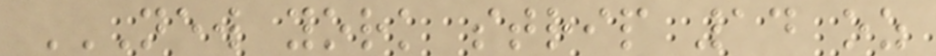NEW YORK STRIP 14 OZ
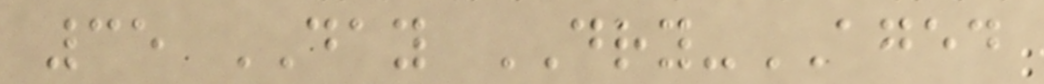35 DAY DRY-AGED
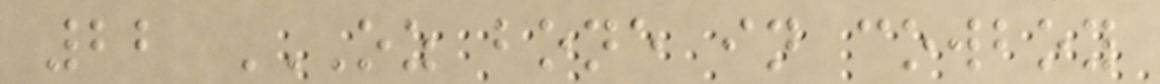22 OZ BONE IN COWBOY
